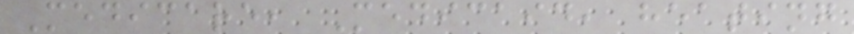Medicare, Medicaid, heating
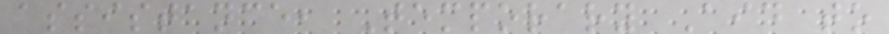assistance, Temporary Aid to
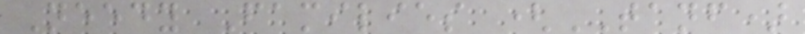Needy Families (TANF)
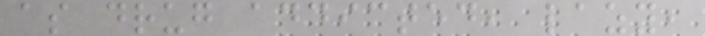as drug addicted, lazy,
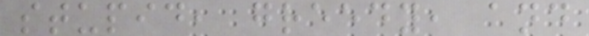stupid, greedy, and
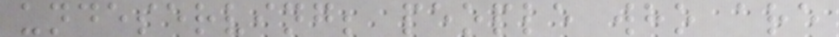undeserving; people who are
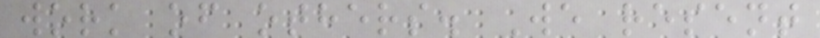work of others. We resent
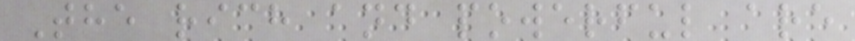The rich and powerful are
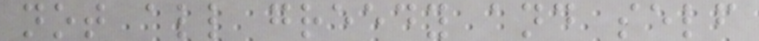not all greedy and self
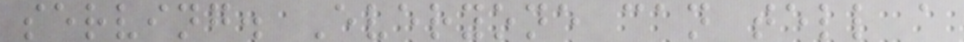serving. Everyone can tell a
